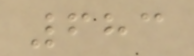683
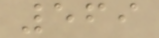569
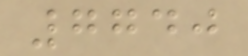7740
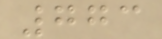773
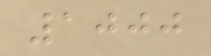1000
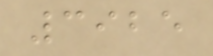3925
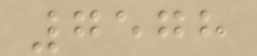7578
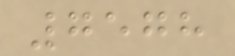7578
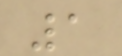1
